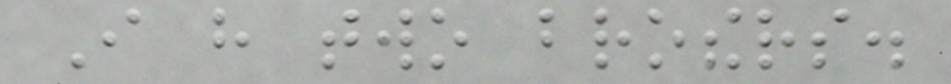I have two brothers.
